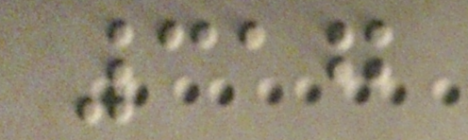317
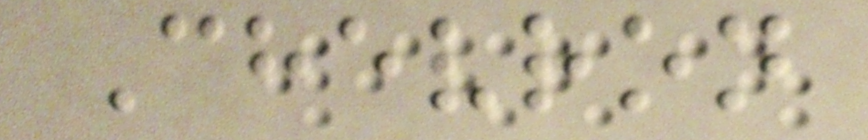Chevron
